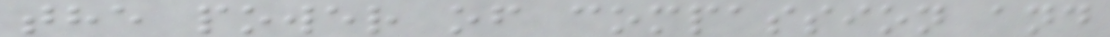the power of compassion and
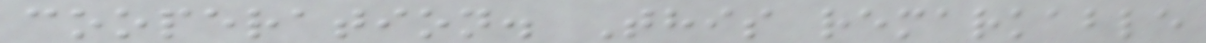cooperation. This remarkable
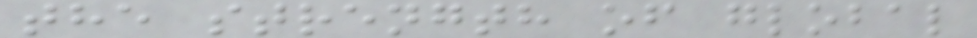the strength of global
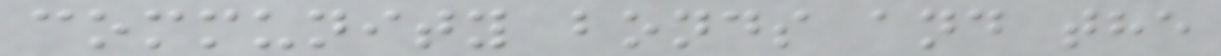community bonds and the
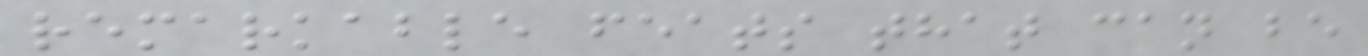remarkable feats that can be
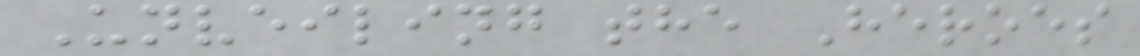Unveiling the Heroes
